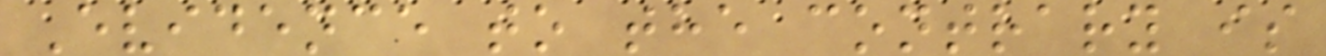Evidence to the contrary is
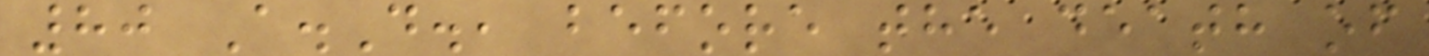80 A.D., before the death of
